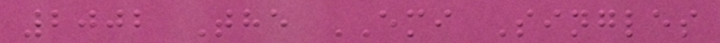2002 The EMI Singles
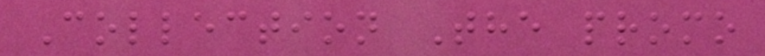Collection The promo
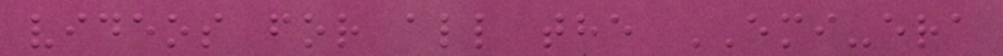videos for all the EMI-era
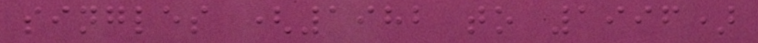singles (1982 to 1996)
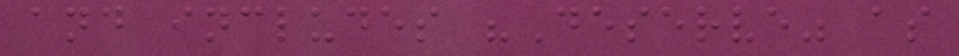and includes "Deserve" as
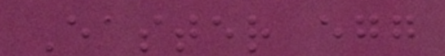Easter egg
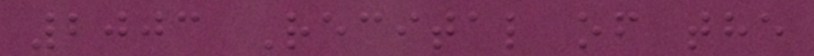2003 Recital of the
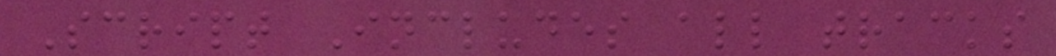Script Includes all tracks
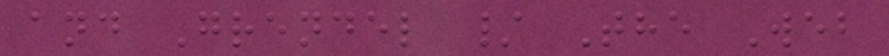and Grendel / The Web
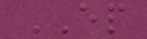EP
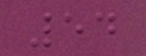54
